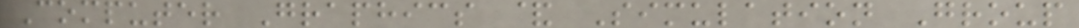Computer Graphics & Simulation Group
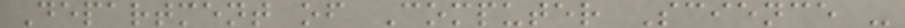Department of Computer Science -
